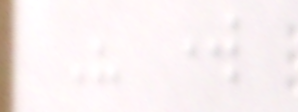His work
